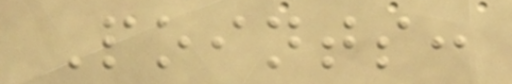Points:
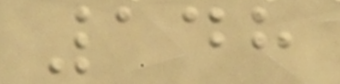148
